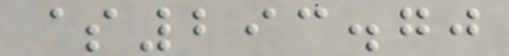$293.70
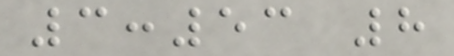3:53 8
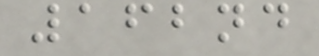162nd
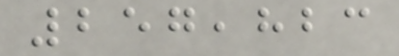257,823
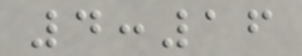4:16
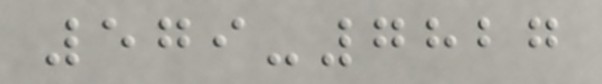579-7827
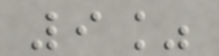9%
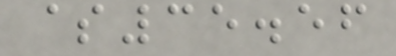$35.56
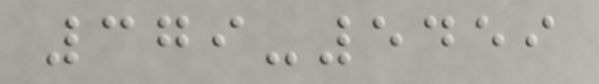379-5459
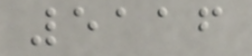5116
